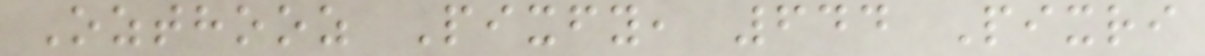Ozthooz Pixfy, 644 Pixri
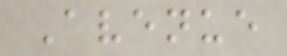Avenue
